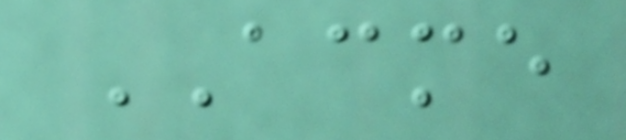ACME
